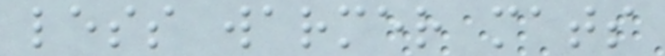less warmer mats
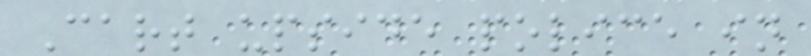Cart upside police in
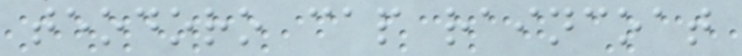teodoro cap raincoat
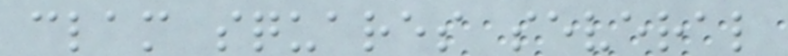clam squares several
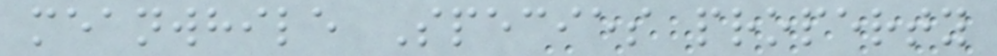meanwhile Species property
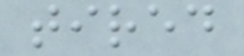tired
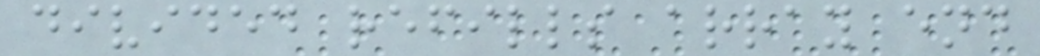divided refills array end
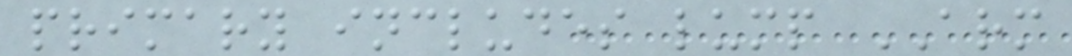primary includes lump ARM
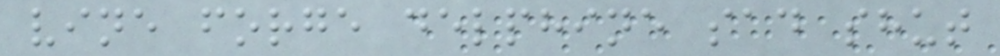vine forge delphine sad shut
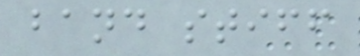band stiff
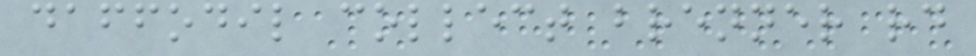daffodil collect brenner rd
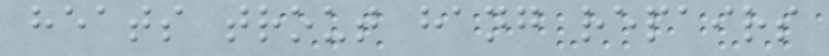heats trout hang repairs
